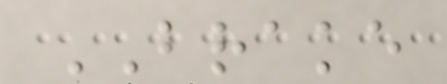BRAKE
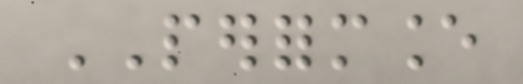PERFORMANCE
